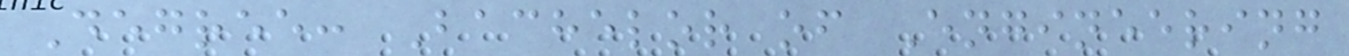Degree: Bachelor of Engineering
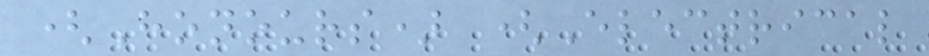(Honours) (Electrical
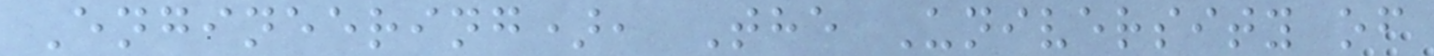Engineering), The University of
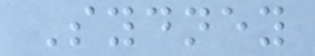Sydney
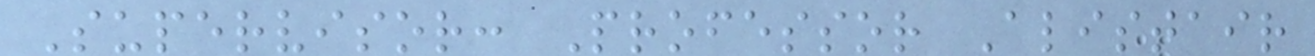Supervisor: Professor Alistair
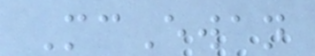McEwan
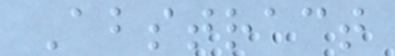Abstract
